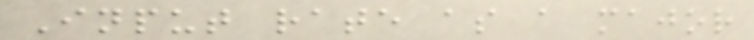Input rate as a major
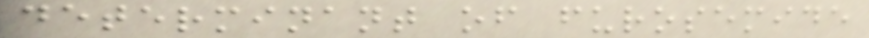determinant of furosemide
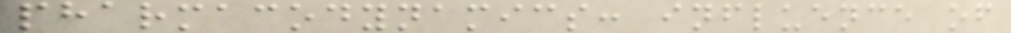pharmacodynamics: influence of
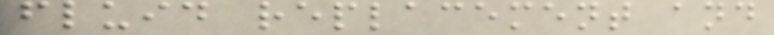fluid replacement and
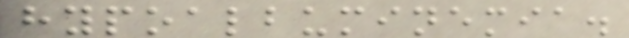hypoalbuminemia.
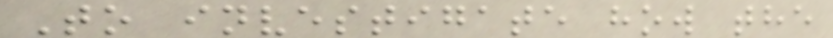To investigate how the
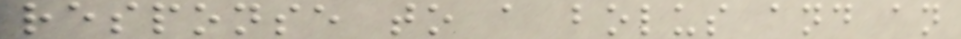response to a bolus and an
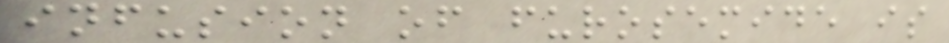infusion of furosemide is
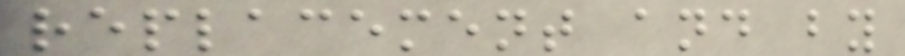replacement and by
